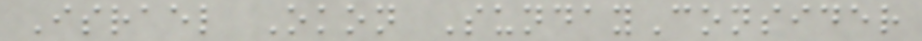Israel Okon SundayConsider
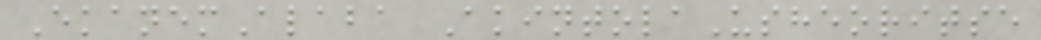EkanemAlaba AkintolaUsheoritse
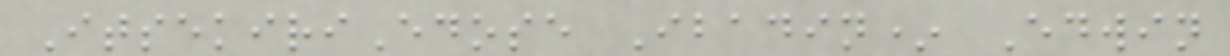ItsekiriEdose Ibadin* Edwin
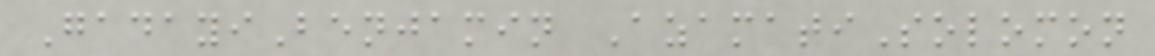GadayiBenjamin AzamatiSolomon
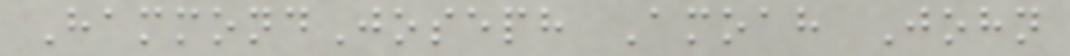HammondJoseph Amoah John
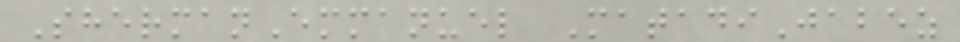ShermanEmmanuel MatadiJabez
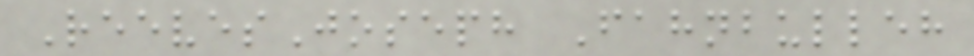ReevesJoseph Fahnbulleh
